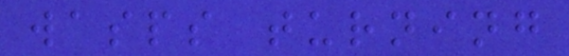wasps turning
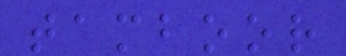tamboor
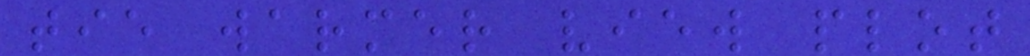tie warmer view plot
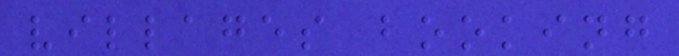villages booking
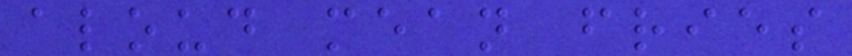aloud mean fries
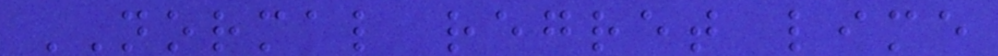NORMAL regret lime
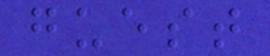guest
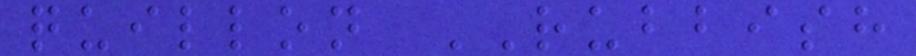quillon RUBBISH
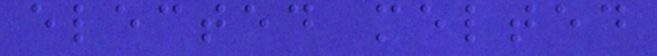elected melted
